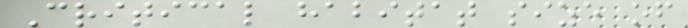Critical habitat size of
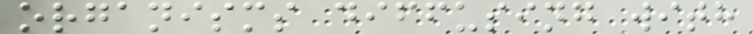organisms diffusing with
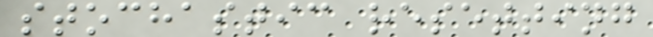stochastic resetting
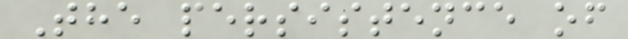The persistence of
